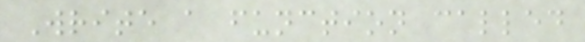Write a function called
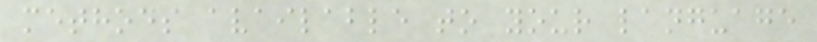methods available to your language
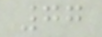77
